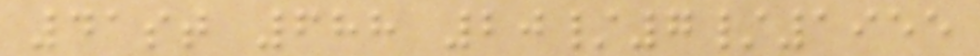41st 688 20/7/1955
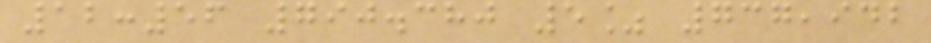12:56 790.380 5% 737,942
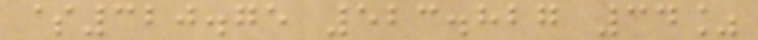$320.75 523.827 34%
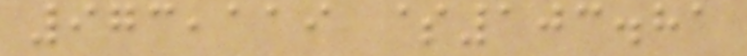973,119 $103.81
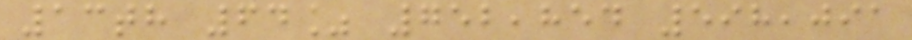13th 64% 752,854 598,091
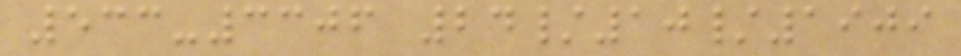533-3306 24/10/1909
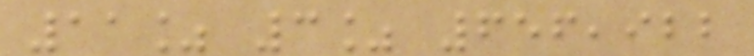11% 3% 656,922
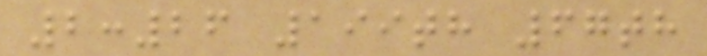2:26 199th 67th
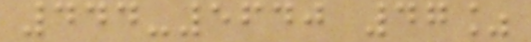444-5640 47%
